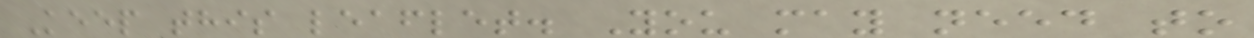Keep this leaflet. You may need to
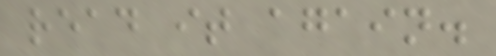read it again.
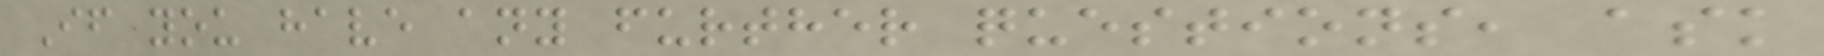If you have any further questions, ask
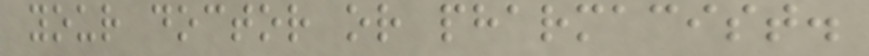your doctor or pharmacist.
